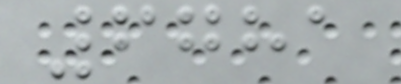6781
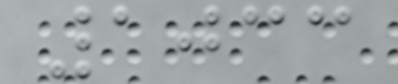1033
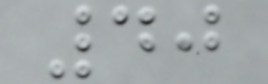40
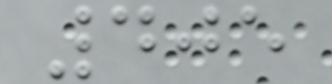405
